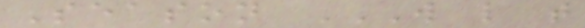Season W L T
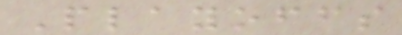Playoffs
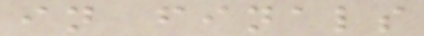in finals
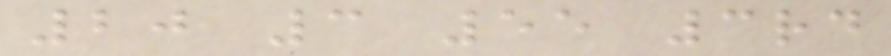20 3 55 3rd
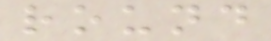round
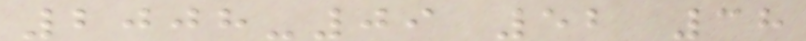2008-09 52 38
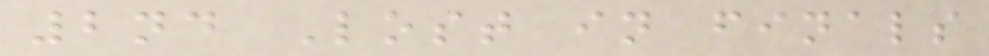2nd Lost in finals
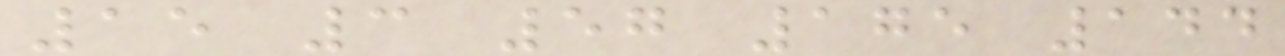15 3 57 175 144
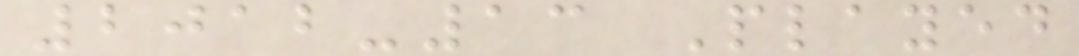2012-13 Played
